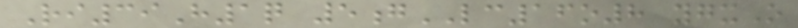Ri39H1q 5gLC16o8 ygxO
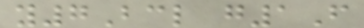y7Bcl g1F
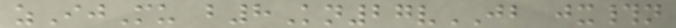zIjMu b8Kn27vJB jx#n
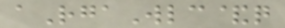aRgaWlc&q
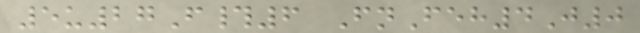5u27F#6 FnFeh4J0
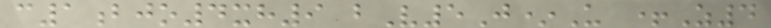c1bjo4xh9 bV5J*U +Z4
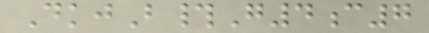DkjB#G4c7
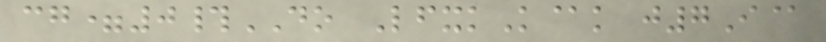cg=0#DO LfxkK@k j7I@
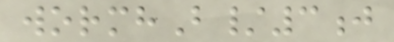wormhB/3j
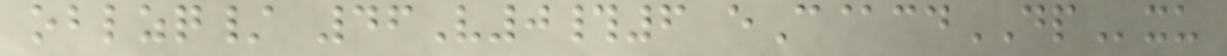oblzq/ 46V0#6 eC@cdDPxu
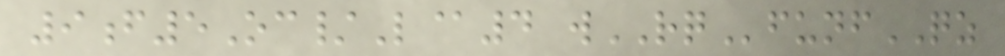9f5Oc/L@4 wRQfunfQZ
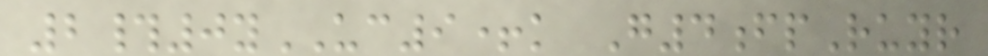2#0yUC9+k G4fpRuyr
